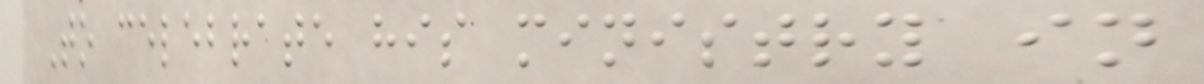To celebrate his ministry in
